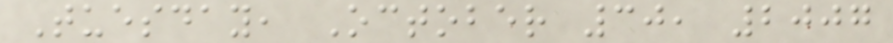Tuesday, October 30, 2007
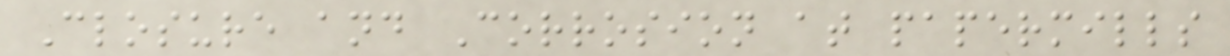Closure and Corrosion at papermills
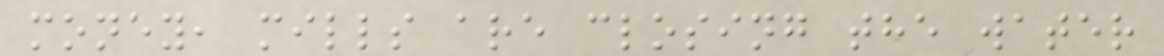money, mills are closing the water
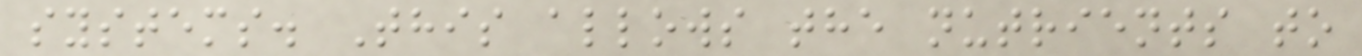systems. This allows the nutrients to
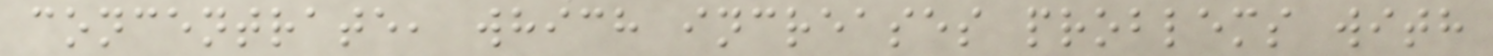concentrate, which increases problems with
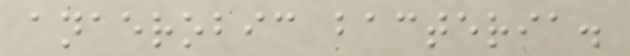anaerobic bacteria.
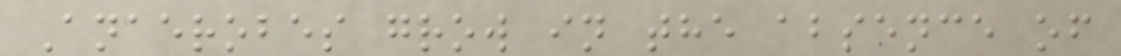Anaerobes grow in the absence of
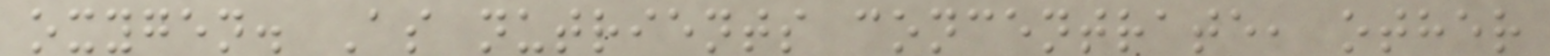oxygen. As nutrients concentrate, other
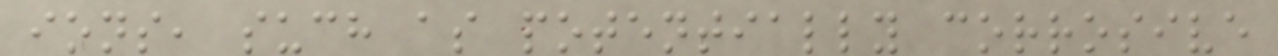ions, such as potentially corrosive
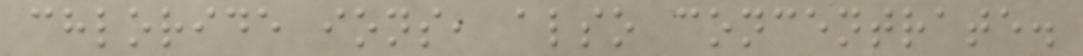chloride ions, also concentrate.
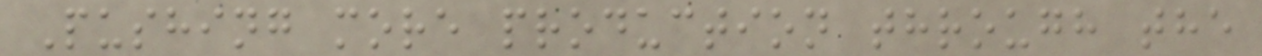Pushing more production through the
